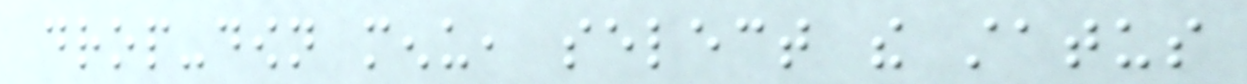drop-down menu, select the status
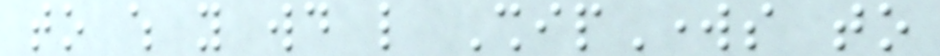to which you would like ShipWorks to
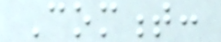Comment:
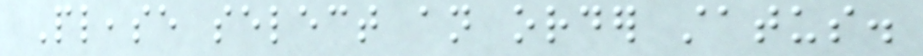Please select an order status.
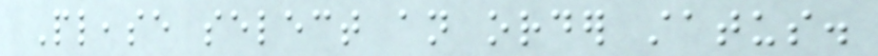Please select an order status.
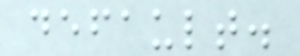default.
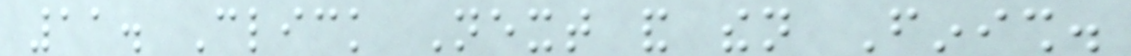11. Click Next and then Finish.
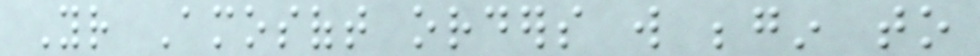Your Amosoft orders will begin to
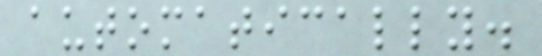automatically.
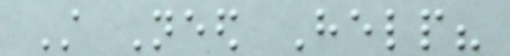Still Need Help?
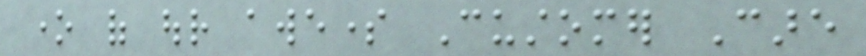one of our awesome Customer Care
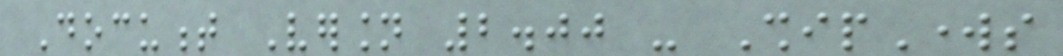Document Version 2.00 - ShipWorks
